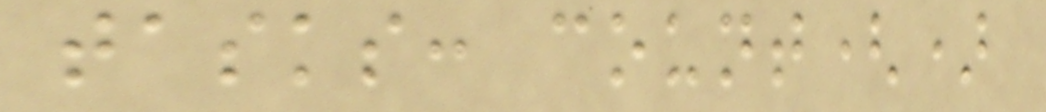tasks: count()
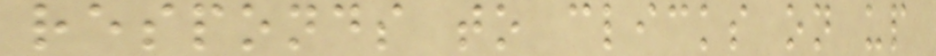responds to clicks on up
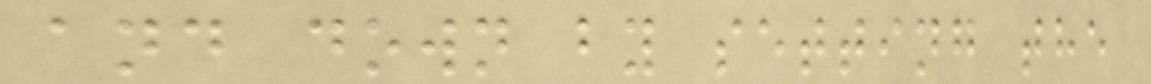and down by setting the
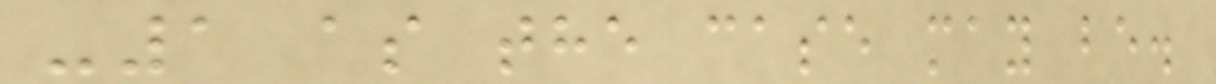-1 as the case may be.
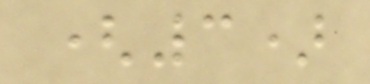(3)
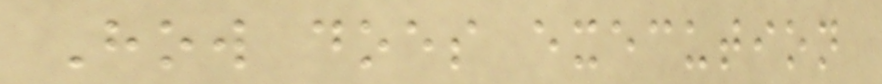How does execution
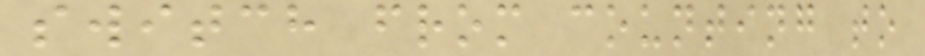switch from counting to
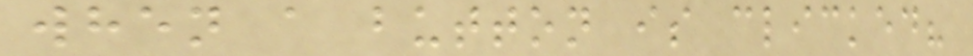when a button is clicked?
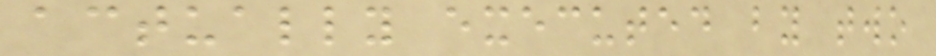actually executed by two
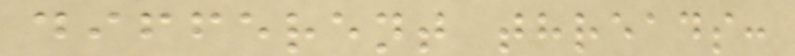different threads:
